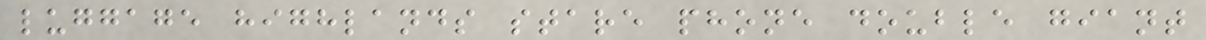luggage highlands stare phone double giant
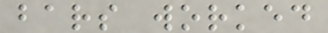bars worked
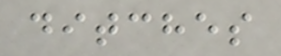ditches
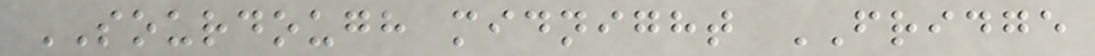SOURDOUGH midnight FRIDGE
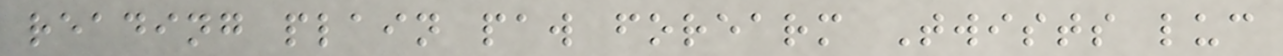reading plain paw forearm Twists luc
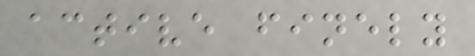active finely
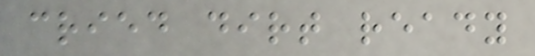cried dirt ready
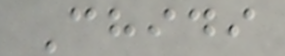Chidi
